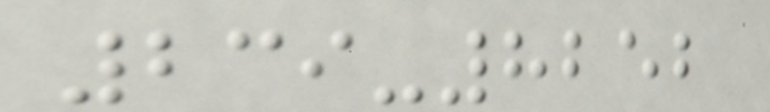239-8252
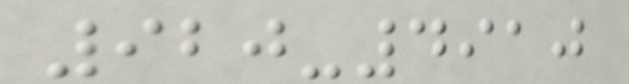920-4910
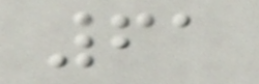61
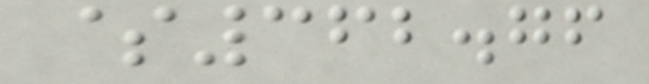$362.76
